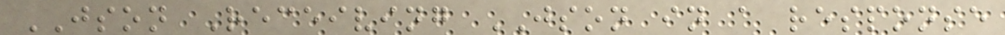JSON Receiving JSON in a response
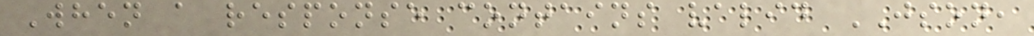When a response contains valid JSON,
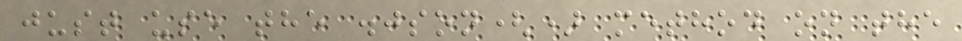just use the .json() method on the
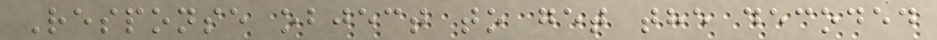Response object to get the decoded
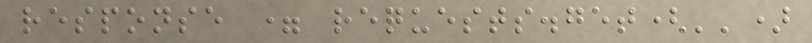response = requests.get('')
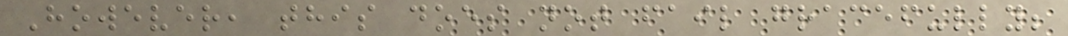However, this does not fail gracefully;
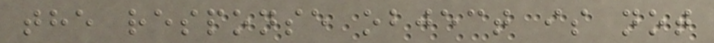the response object is not
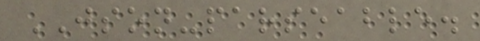JSON-parseable.
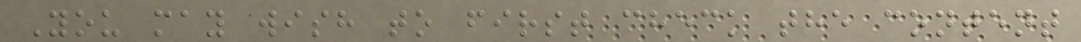You may wish to first check the content
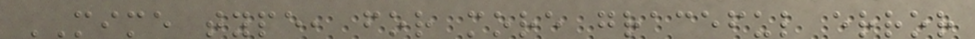MIME type, for more graceful error
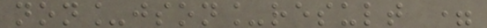non_json_result =
